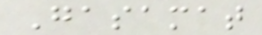Gasamat
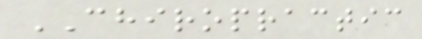CHIROPRACTIC
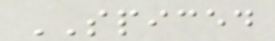SPICED
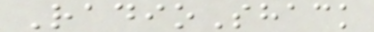RadioShack
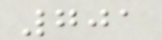701
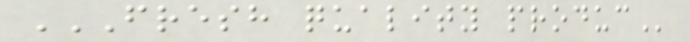FRESH QUALITY PRODUC
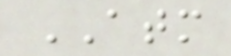ATM
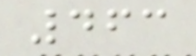463
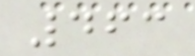463
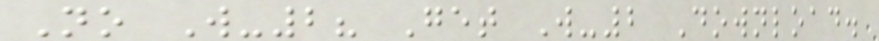No W-2? Get W-2 Download.
